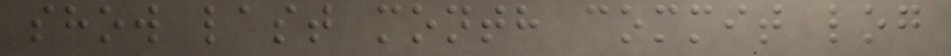show last month commit log
